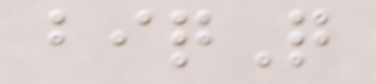biqQ
